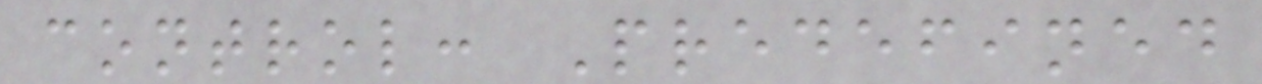control: Predefined
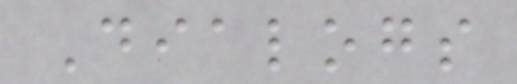Dialogs
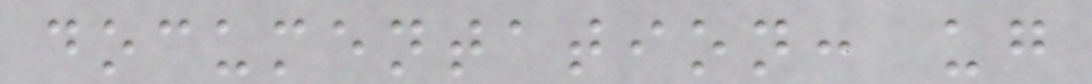documentation: ug
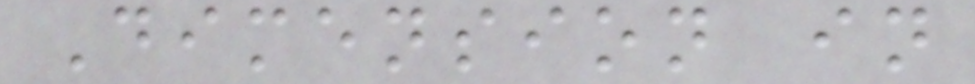Dimension in
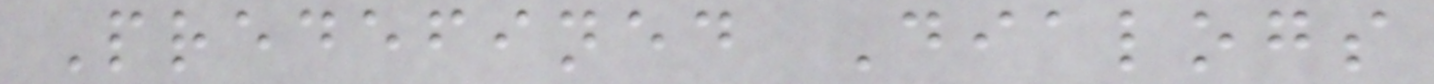Predefined Dialogs
